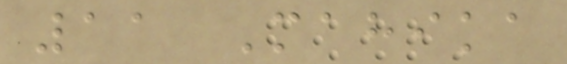11 Mahika
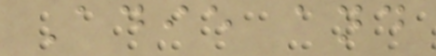Adie and
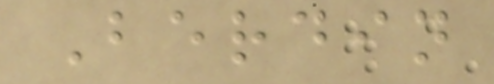Berdin
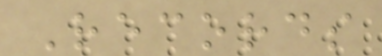Records
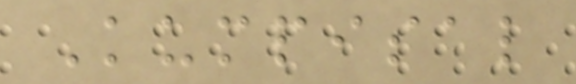Kumpisal
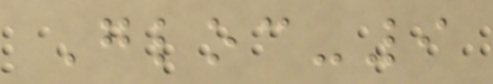Gloc-9
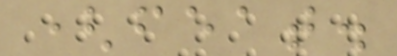(feat.
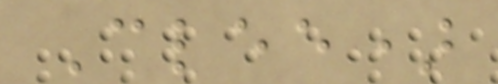Clee)
